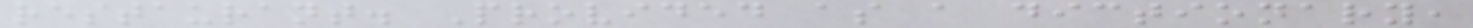restaurant. Provided as a dictionary,
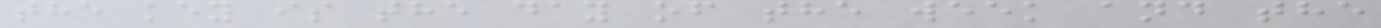the key is the day of the week and the
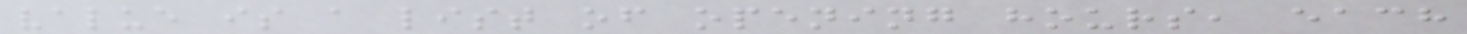value is a list of opening hours, each
